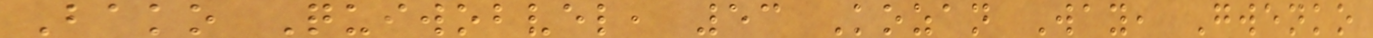Bako Quiwobvel, 53 Kozan Way, Gwenko
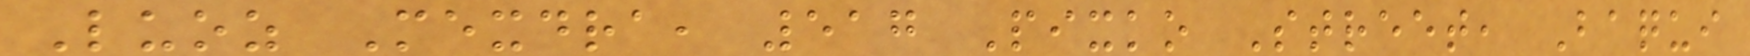Luoz Mexdra, 517 Pixko Street, Baqui
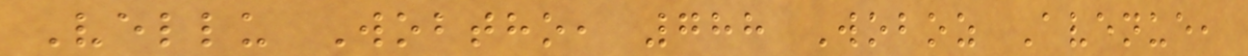Vellu Wobtho, 788 Woboz Avenue,
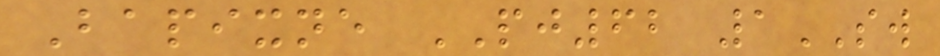Bapixne PJ62 1SW
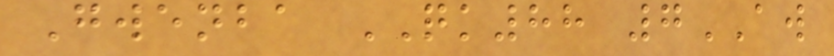Gwenba QK88 7AW
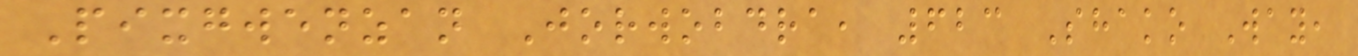Pixgwenzan Jorwobdra, 623 Shako Way,
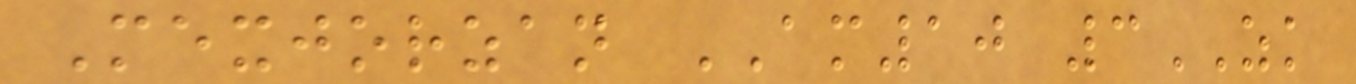Mexjorzan AM10 3ZK
